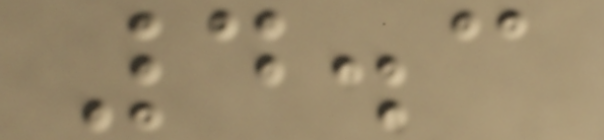4.3
